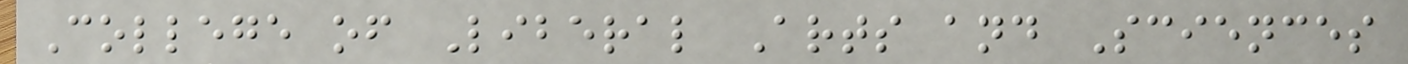College of Liberal Arts and Sciences
